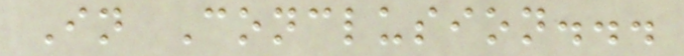In Conclusion...
